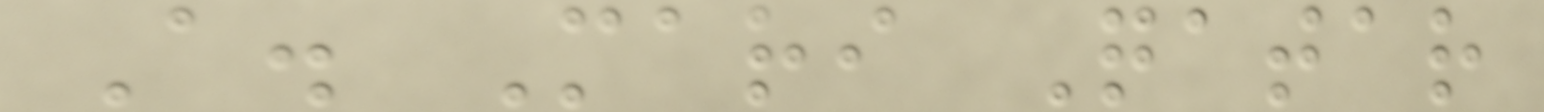A. Mari Qatar
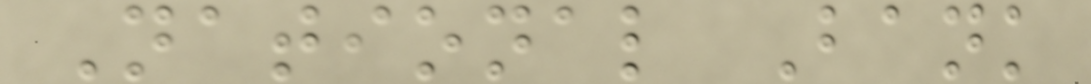National Bank
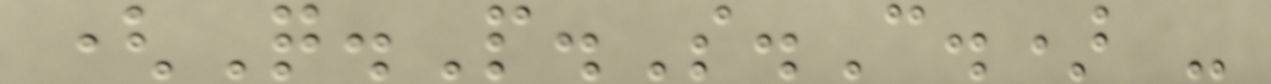(Q.P.S.C.) -
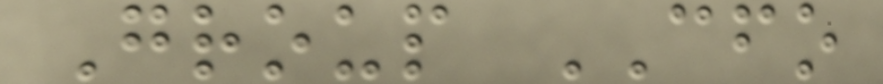Group CFO
